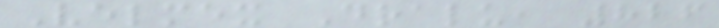Velmex Dralu, 826
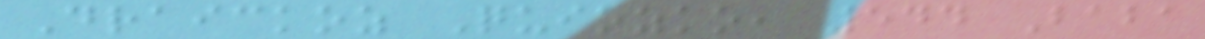Draickoz Quiozko, 544 Baba
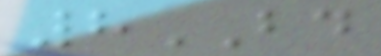8BD
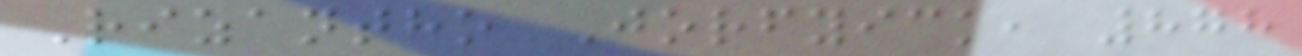Rizantho Jorfyick, 878
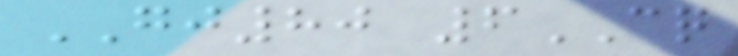GJ80 6CQ
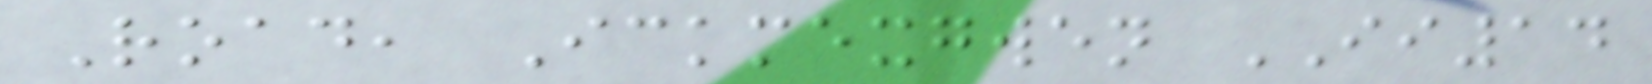Road, Ickmexgwen II14
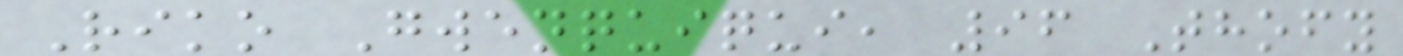Riko Gwenquiqui, 96 Thofy
